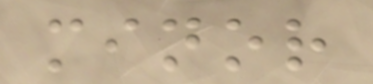minor
